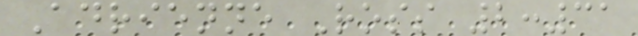Adrienne Ross 2:31
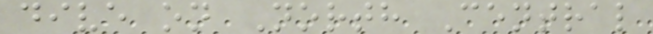dive on North Central
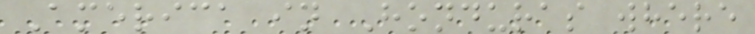America in Honduras where
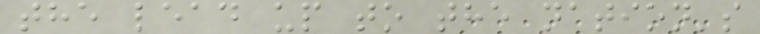the lead up to the nation's
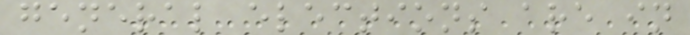general elections are in
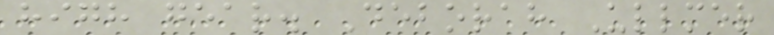high gear. Deborah Ullmer
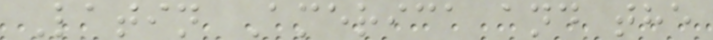Latin America and the
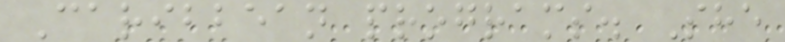Caribbean programs. She
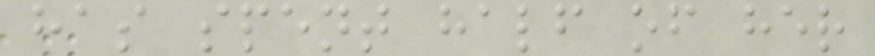has spent half of her
